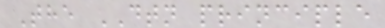The DTN principle
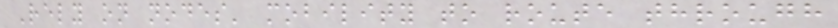Rely on nodes' mobility to route through
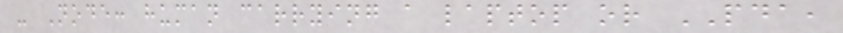- Node: human carrying a laptop or PDA,
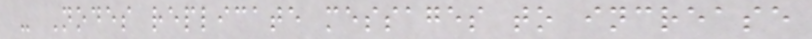- Nodes replicate messages to increase
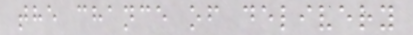the chance of delivery
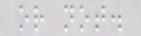or not.
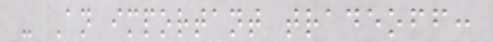- An important tradeoff:
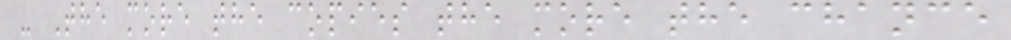- The more the copies the more the chance
